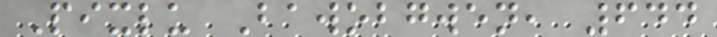Pixlu Bawobgwen, 644
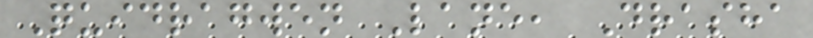Quidragwen Lane, Drasha
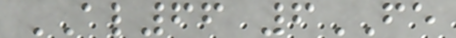AL66 6FE
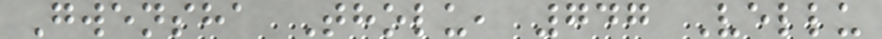Gwensha Tholu, 747 Vellu
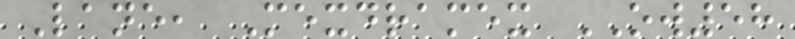Lane, Mexdramex OW58
